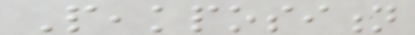Peakposition
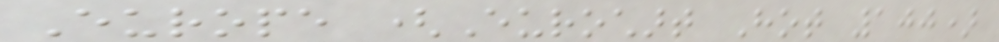Europe (Eurochart Hot 100)
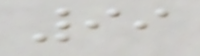99
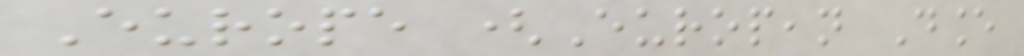Europe (European Dance
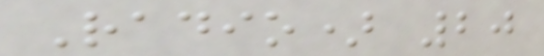Radio) 20
